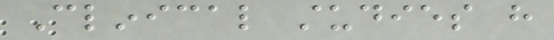Clinical studies have
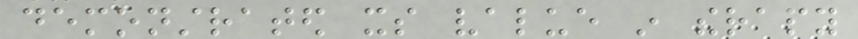demonstrated its value in therapy
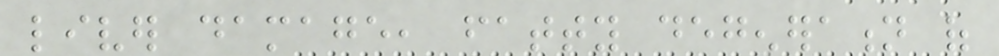liver damage, fatty degeneration of
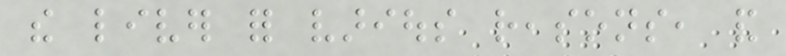the liver for various reasons, and
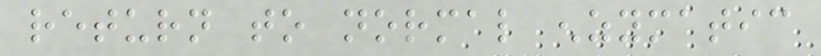return to normal enzymatic
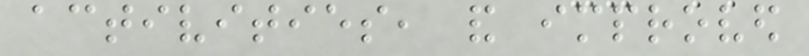activities, and improved
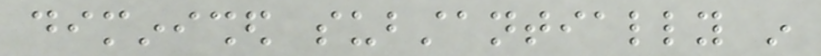diminished substantially in
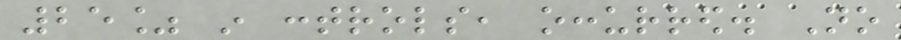25% in controls, occurred. No
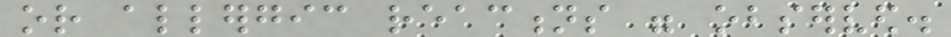or allergic reactions were observed.
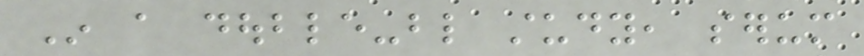In a double-blind study, serum
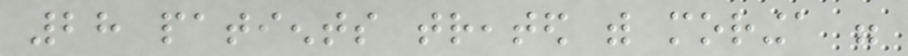28 patients treated with moringa were
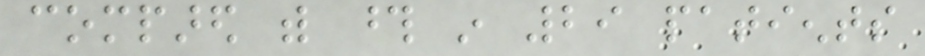compared with those in 29 patients
